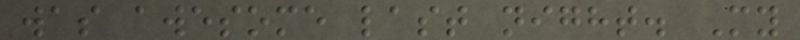was awesome last night. My
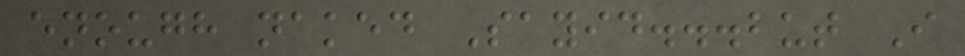enough naked Sayid...but I
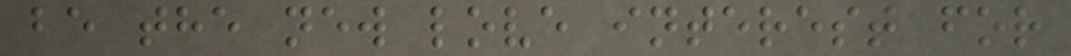be the new love interest for
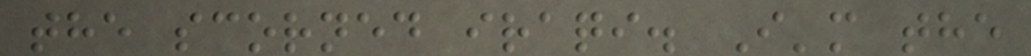the scorned iraqi. I'm the
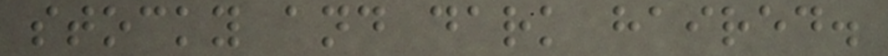stocky and dark haired.
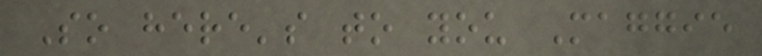So here's to you Maggie
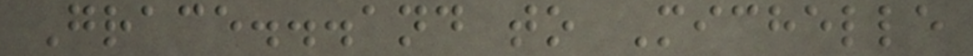Grace...and to Michelle
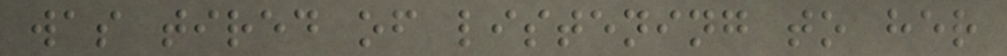was tired of listening to her
